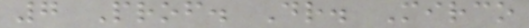7 Prof. Dr. Mirco
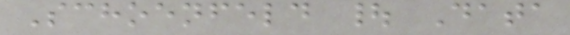Schoenfeld | Data
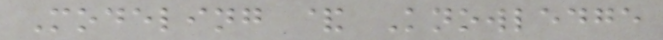Modeling & Knowledge
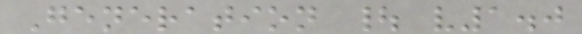Generation | v1.0
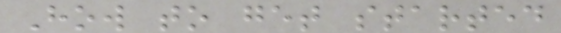How to get started
